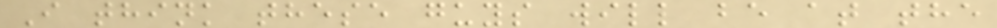I think these guys will be at the
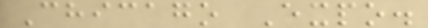Chicago Expo.
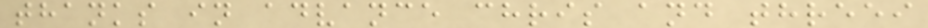thanks in advance chris and threei
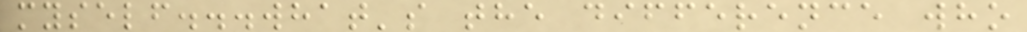myself...what's the difference who
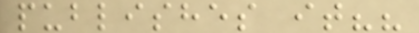publishes it??
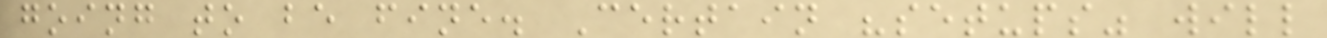going to be fine. Certain "setups" will
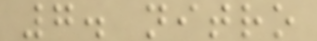7. nitro
